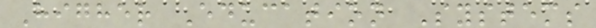Higher Education Systems
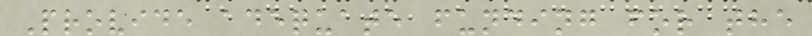Provide adequate funding for the
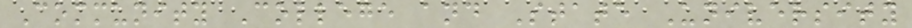Community College and State University
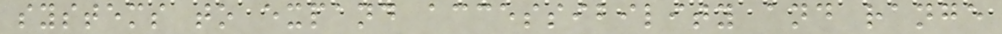systems to expand accessibility and range
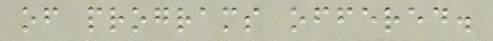of programs offered.
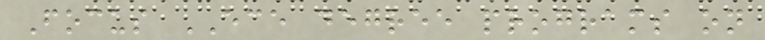Focus ECE degree programs on
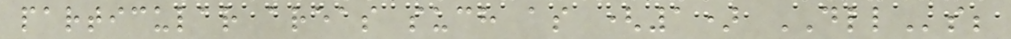particular areas such as (1) DLLs;
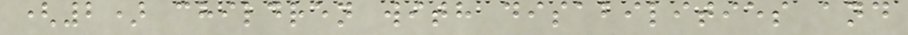(2) children with disabilities and
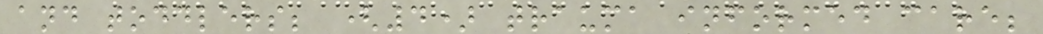and toddlers; (4) trauma informed care;
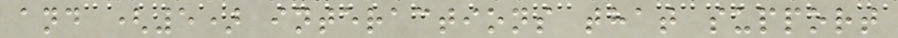and (5) interactions that support
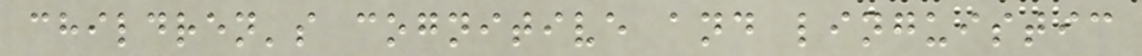children's cognitive and linguistic
